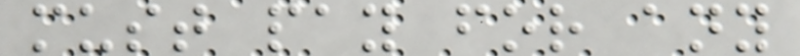must pay for any
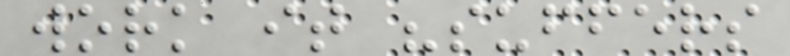work it "suffers
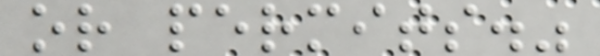or permits."
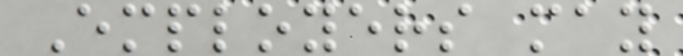Employers may
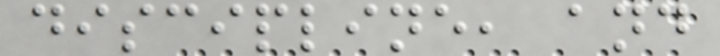discipline, and
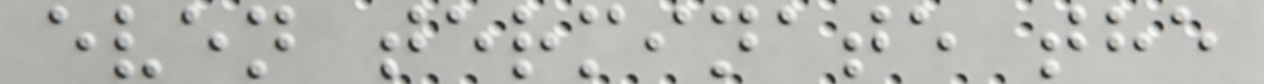even terminate the
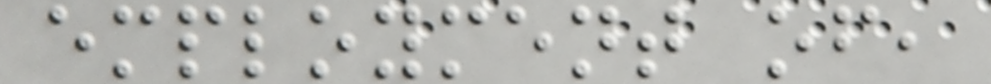employment of,
